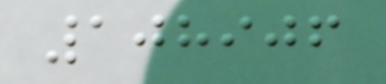108906
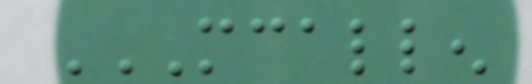MCALLEN
